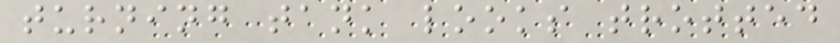turning tank looks trotted
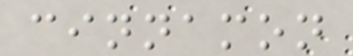cinnamon
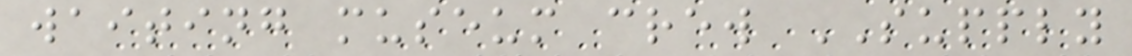waiting museum crew SUPPLY
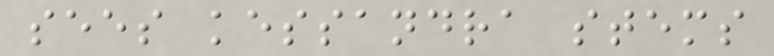sees kessandra stems
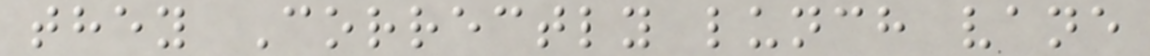they Correctly lunch vane
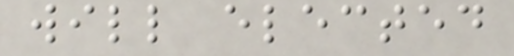will elected
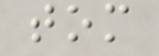tom
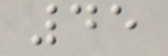45
